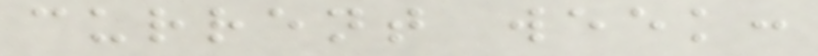current week:
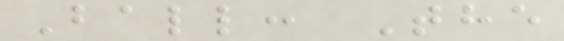Ball: The
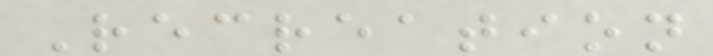Recreation
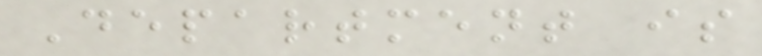Department is
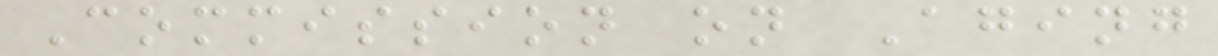Commission on Aging
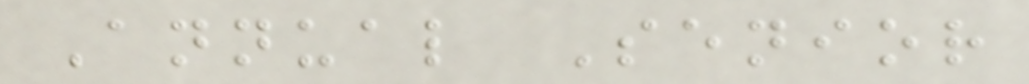Annual Senior
